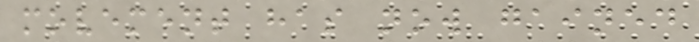movement has now gained
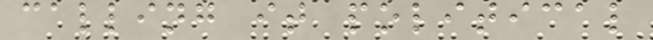calling it political
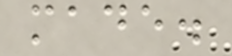made.
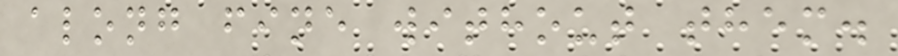along fine without them.
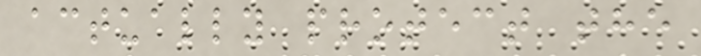actually protect the
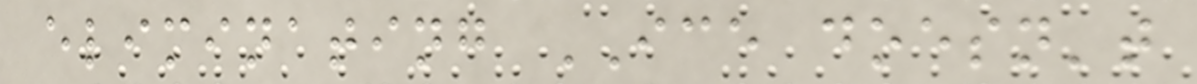eliminating ICE doesn't
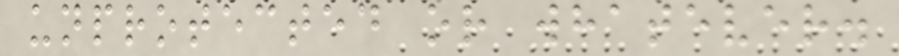unprotected or whatever.
